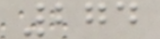274
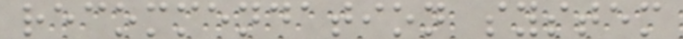recommendation system
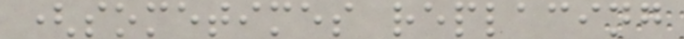(sometimes replacing
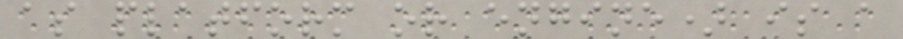as platform or engine) is a
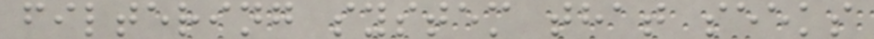filtering system that seeks
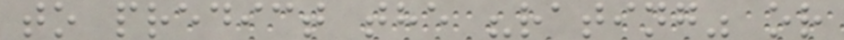to predict the "rating" or
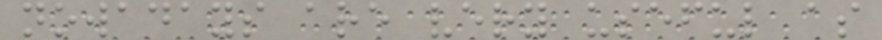nowadays are very useful as
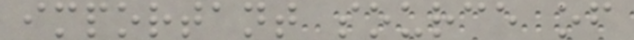important source of
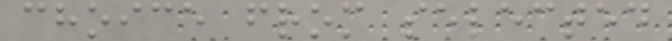choice from selected
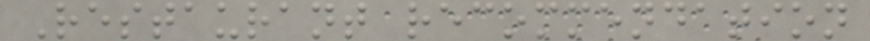Restaurant recommendation
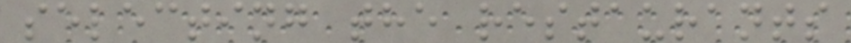selecting the restaurants
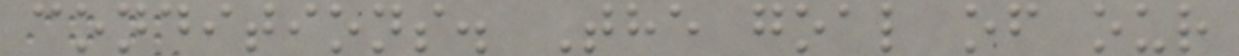conditions. The goal of our
